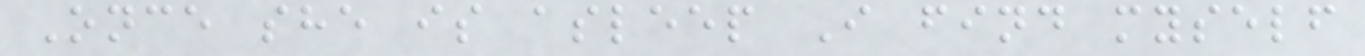Once she is asleep I find myself
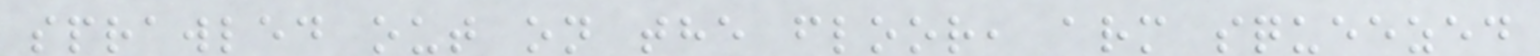sprawled out on the floor, arm squeezed
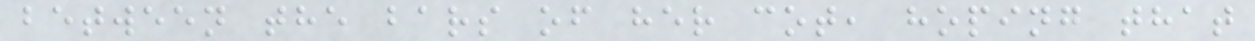between the bars of her cot, hoping that
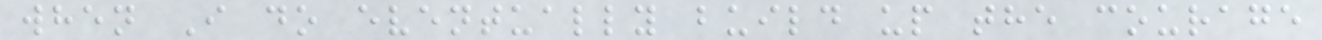when I do eventually build up the courage
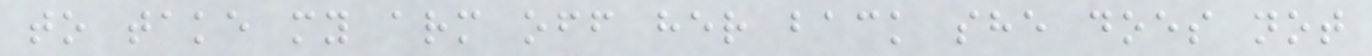to take my arm off her back she does not
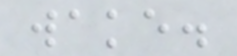wake.
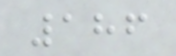186
